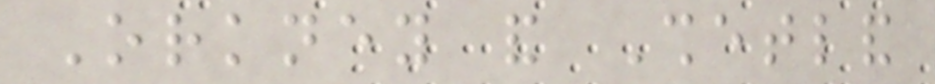Orkney and Shetland
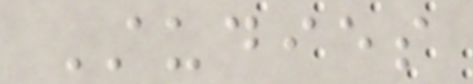Studies
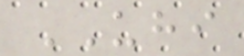UHI
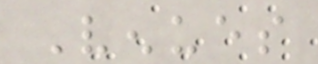Venues
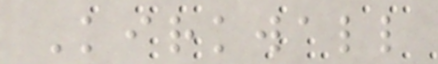Kirkwall
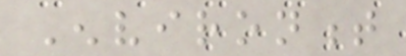Environment
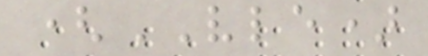(VLE)
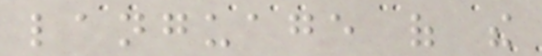language of the
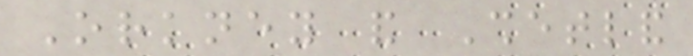Orkney and Shetland
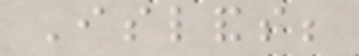Islands;
